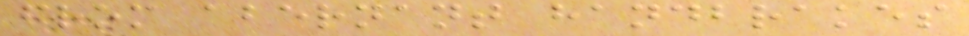from abernant handbrakes
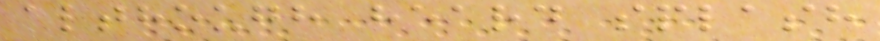although heard splash
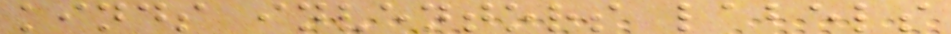kinds inventors labels
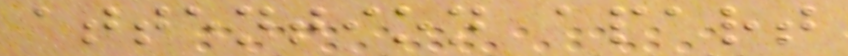attention apart
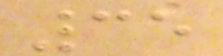35
